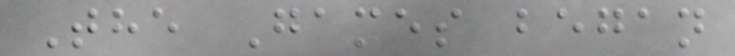The Games began
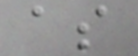as
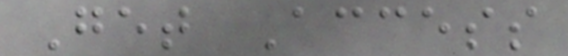Get Access
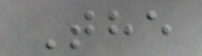The
